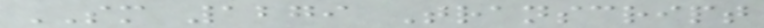SM 1279 Transcript
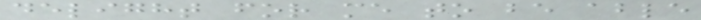delight for me to be able
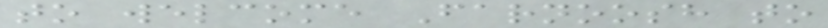to welcome Farnoosh to
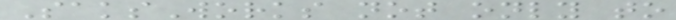SaksWorks not only to
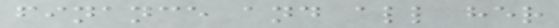finance and all her
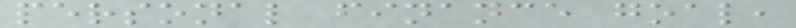personal finance goal,
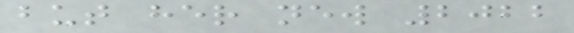but her new 2022
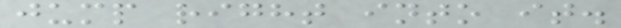jump right into it.
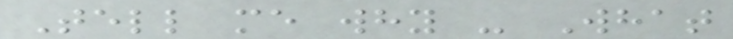Tell me why - What
